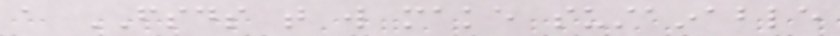a FSDS that will make sustainable
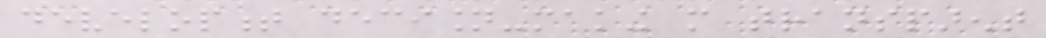development decision-making more transparent
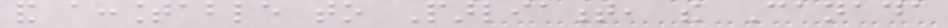and accountable to Parliament, the Canada
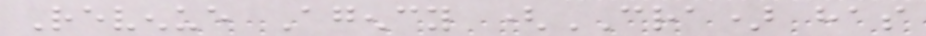Revenue Agency (CRA) has
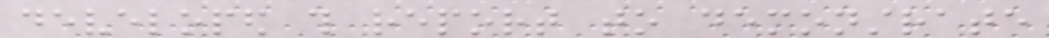developed this report to demonstrate
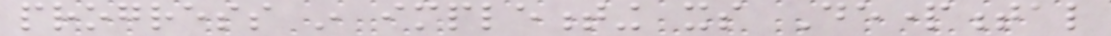progress in implementing its Departmental
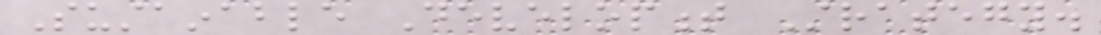Sustainable Development Strategy.
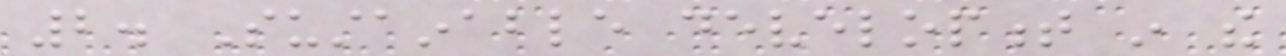2. Sustainable development in the
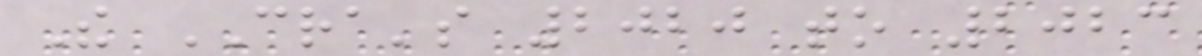The CRA's 2020 to 2023
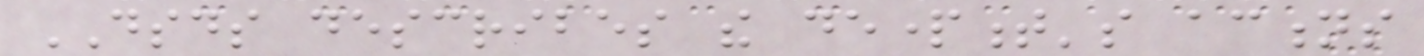DSDS describes the department's actions
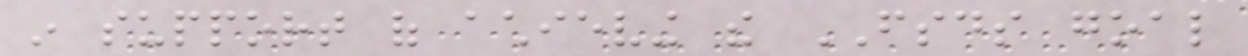in support of achieving the FSDS goal
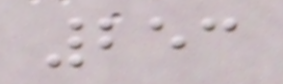253
